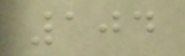104
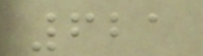621
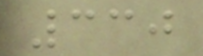330
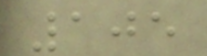105
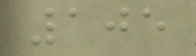105
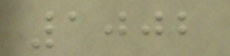1002
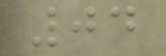04
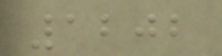1202
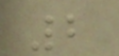2
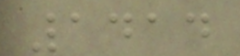1414
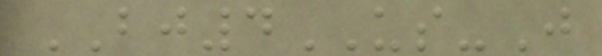BJ4US-J
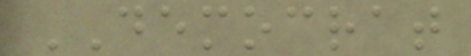DEMOCRAT
